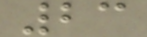23
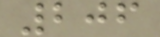206
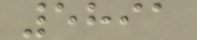5891
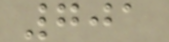701
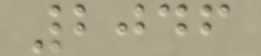2046
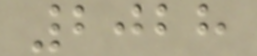2028
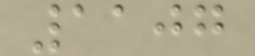1107
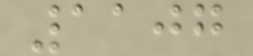1107
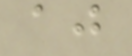aj
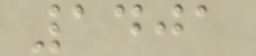1401
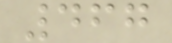467
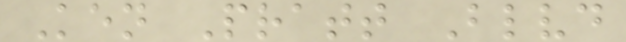Ken Pratt Blvd
